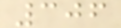306
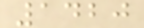1420
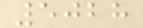5028
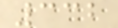332
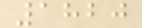1820
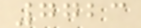7723
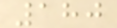180
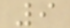9
